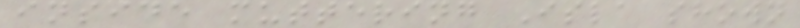inside muttering Isla shown
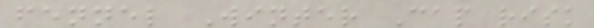fennel Winter Cap risk
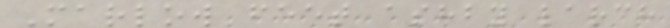Marlow feet ashby larch
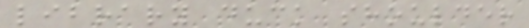library duck shoulder
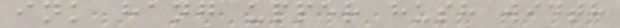ink hang upper hush width
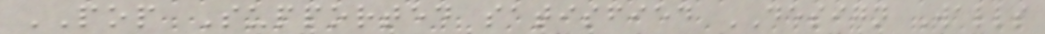POP Supported satisfied DESIGN Walls
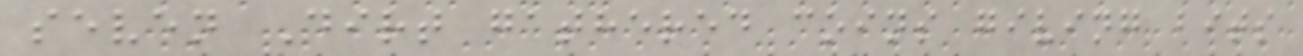seven Dirt gathered coins giving bits
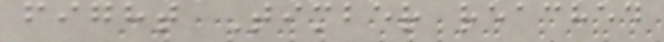fight Timber reached
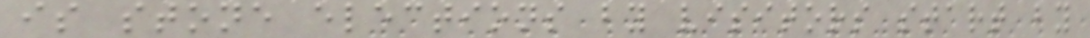is stone elections by visitors start by
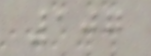107
